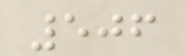506
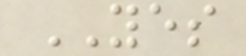YES
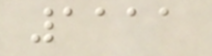1111
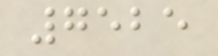7525
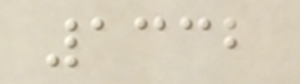1332
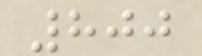800
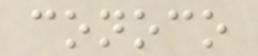conoco
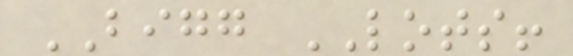BIGG LOTS!
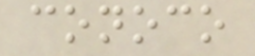conoco
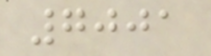7001
